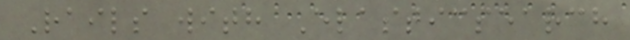Rails with Elasticsearch
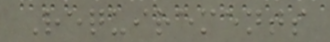Requirements
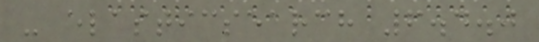- elasticsearch 6.4.0
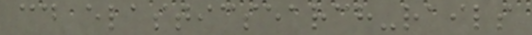cd elasticsearch-rails
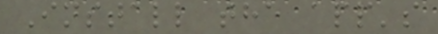Install the app's
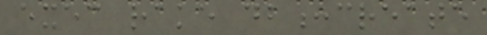exec rake db:create
